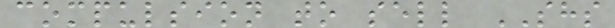compulsion to sell SHS
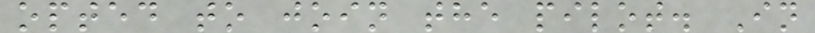opted to join the pilot. In
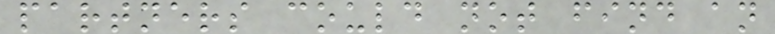partners could not find an
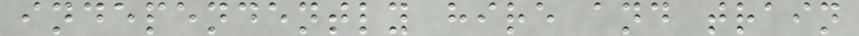independently hire and train
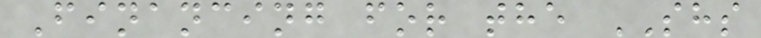Financing for the SHS
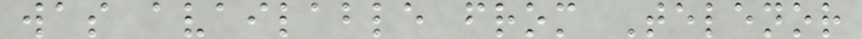was available from Telenor
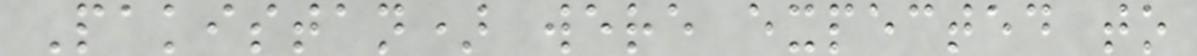Pakistan) were expected to
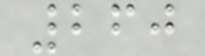260
